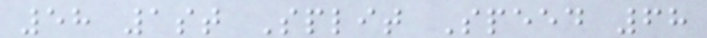58 1st Split Speed 68
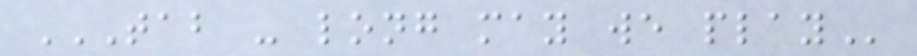TAB - LONG MAY WE PLAY
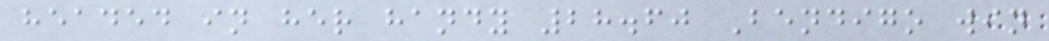headed in her handy 28.60 Bendigo win
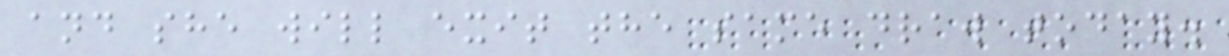and she will exit the same draw today.
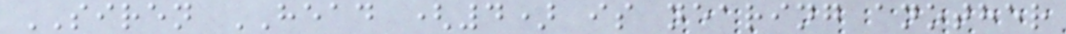SIREN HEAD (4) is nearing another
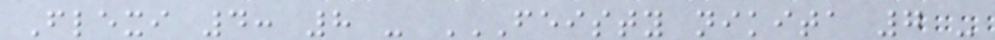Flexi 4: 8 - FEISTY NIKITA 7 -
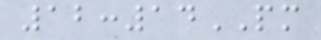12:14PM
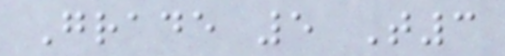Grade 5 T3
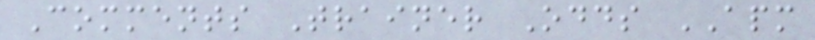Comments Trainer Odds APM
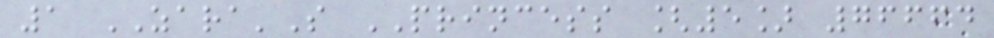1 ZARA'S PRINCESS [5] 76664
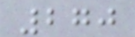270
